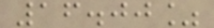16.00%
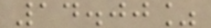14.00%
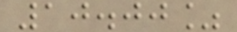10.00%
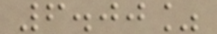6.00%
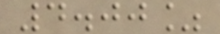4.00%
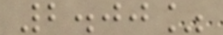2.00%
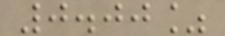0.00%
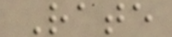Rate
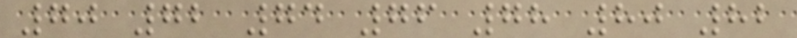70 72 74 76 78 80 82
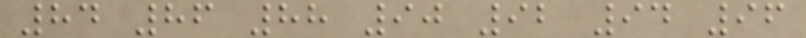84 86 88 90 92 94 96
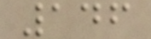146
